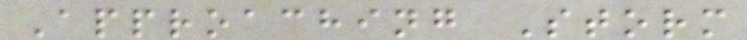Approaching Storm
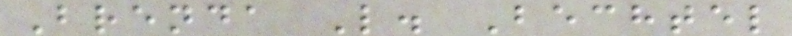Brenda L. Bechtel
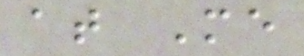at Me
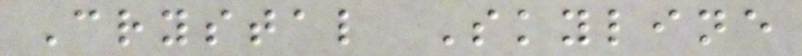Crystal Skyline
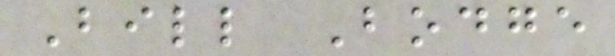Bill Bodge
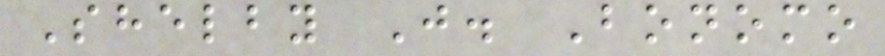Shelby J. Bonomo
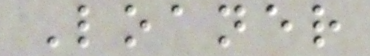Loaner
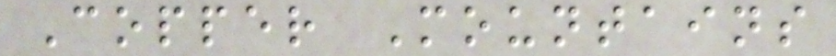Copper Mountains
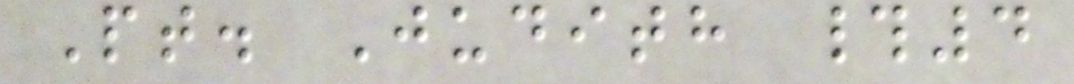Pt. Judith #4
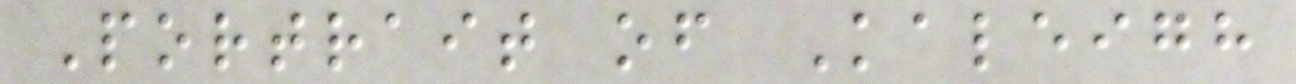Portrait of Kaleigh
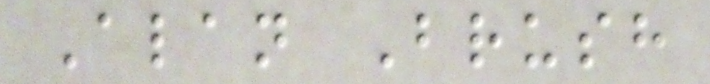Alan Brush
